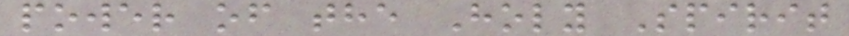power of the Holy Spirit
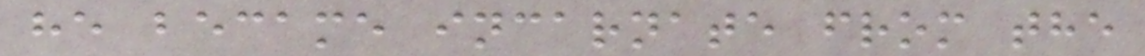he became incarnate from the
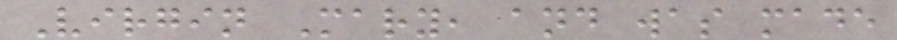Virgin Mary, and was made
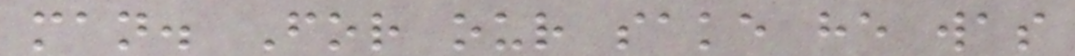man. For our sake he was
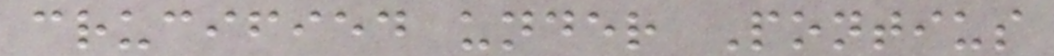crucified under Pontius
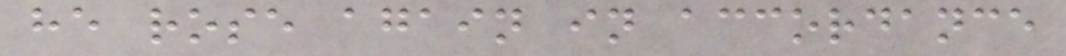he rose again in accordance
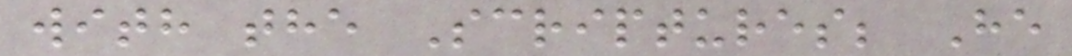with the Scriptures; He
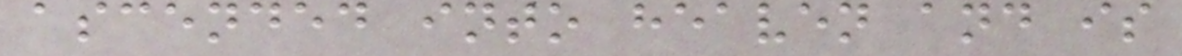ascended into heaven and is
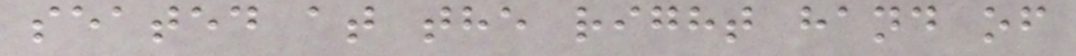seated at the right hand of
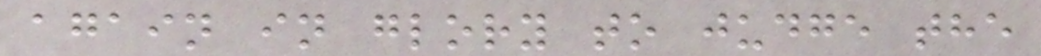again in glory to judge the
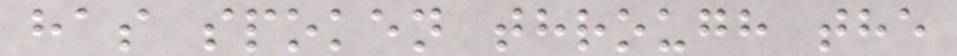has spoken through the
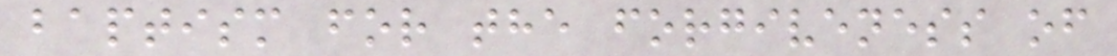baptism for the forgiveness of
